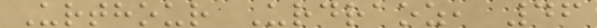Urthour Urdraoz, 46
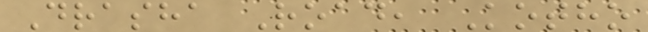Drasha Road, Kotho
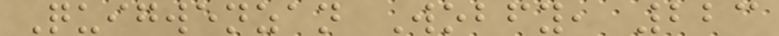Quigwenzan Wobfy, 223
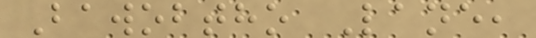Bawobtho Lane,
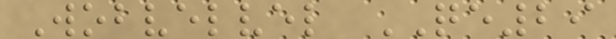Wobvelvel QE29
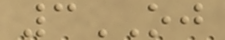3OJ
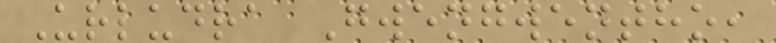Urludra Gwengwentho,
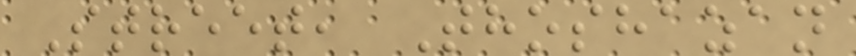Street, Thoshazan
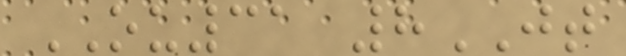OU31 8JT
